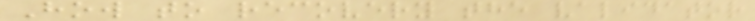How to recovery the validator
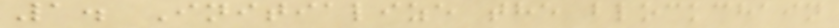1. Initialize the blockchain
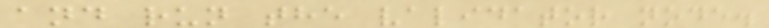and run the validator node.
